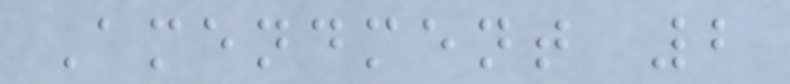Amendment 2
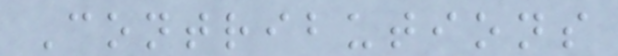Contributions
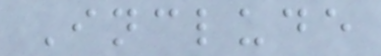Include
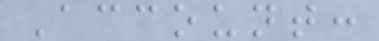Account:
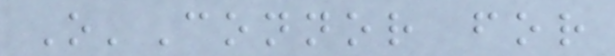O'Connor for
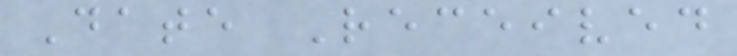Date Received
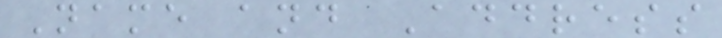Name and Address
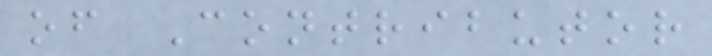of Contributor
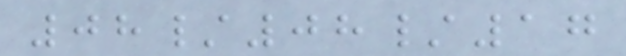08/08/17
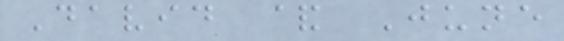David & June
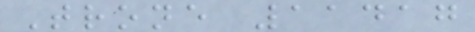Trone 11417
